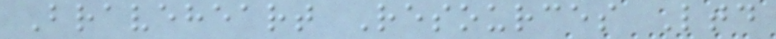Braveheart Resources Ltd
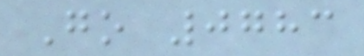Go 0783
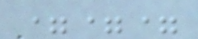===
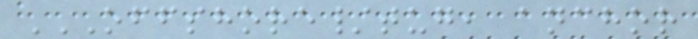OFFSHORE/TUG, ANCHOR
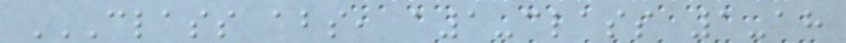CLASS ABS, A1-CLASS 1-AH
